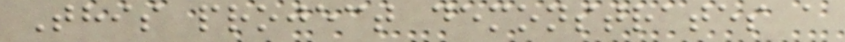This project demonstrates a
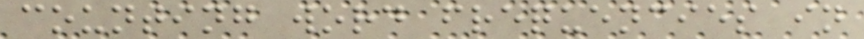counting word frequencies in
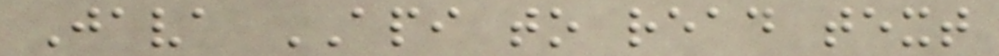Java API to read text
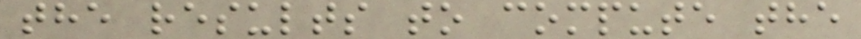the results to compute the
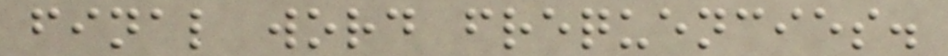final word frequencies.
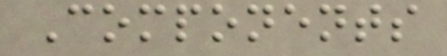Components
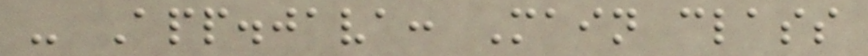- App.java: Main class
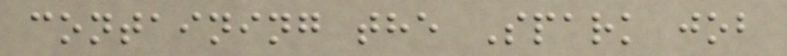containing the Spark job
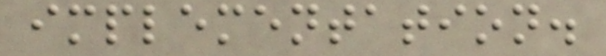implementation.
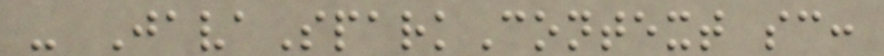- JavaSparkContext sc:
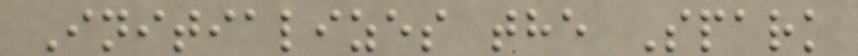Initializes the Spark
